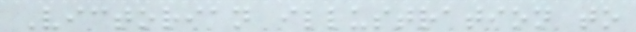Victorian illustration to
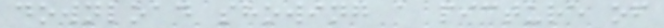download showing a picture of
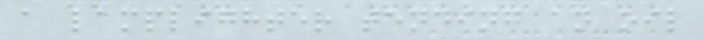a lamplighter tending an oil
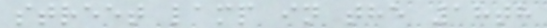street lamp in the 18th
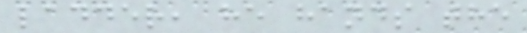ladder, he hands the
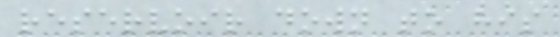reservoir down to his
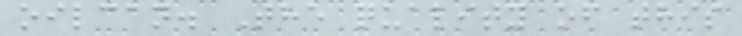oilcan. The quality of this
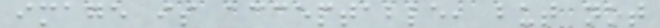image is acceptable, but not
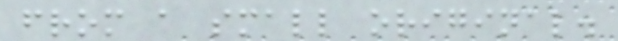from a small original.
